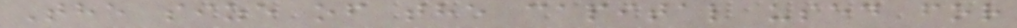The size of the capital used for
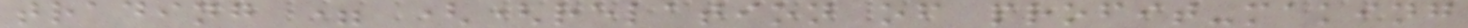trading = ((relation of profit-making
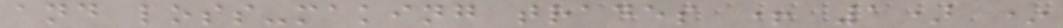and loss-making trades + 1) *
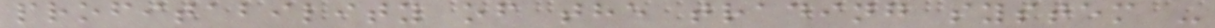profitability of the trading system -
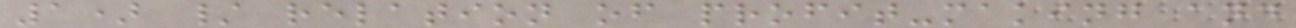1) / relation of profit-making and
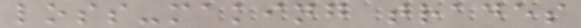loss-making trades
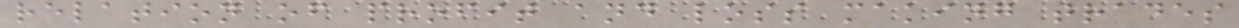relation of profit and loss making trades
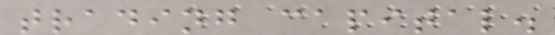trading capital.
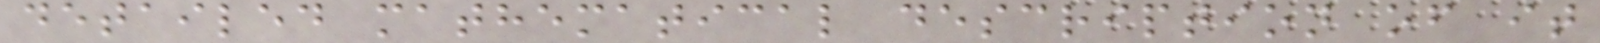detailed mathematical description of it
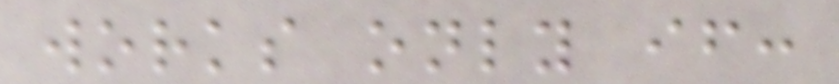works only if:
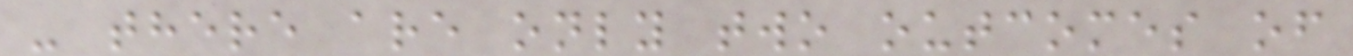- there are only two outcomes of
